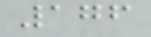176
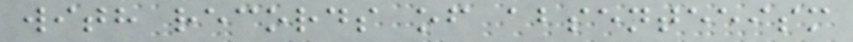with records of absenteeism
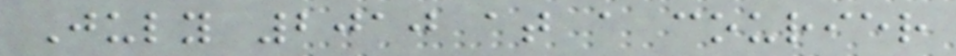July 2010 at a courier
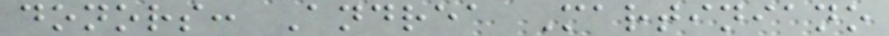donors: Andrea Martiniano
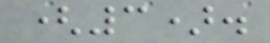(3).
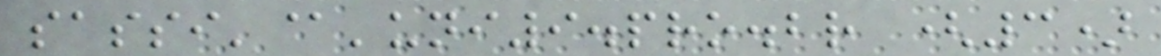sassi'@'uni9.pro.br (3)
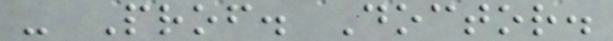- Prof. Doctor.
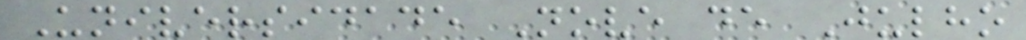Universidade Nove de Julho
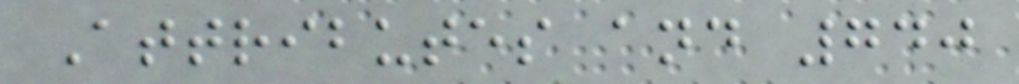Attributes and 740
